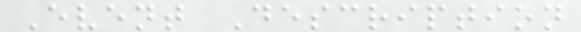Event Description
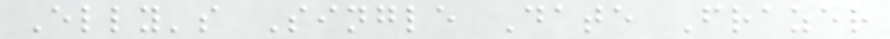Elly's Single Date Frazer
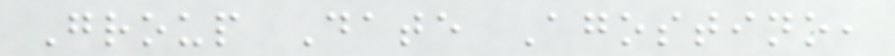Group Date Agostino,
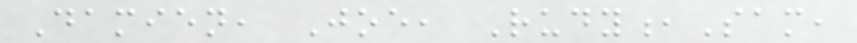Damien, Joe, Rudy,Sam,
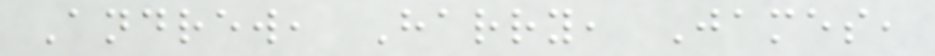Andrew, Harry, James,
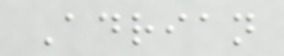Adrian
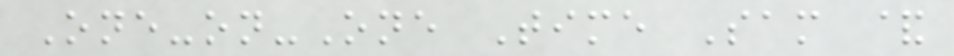One-on-One Time Sam &
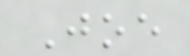Joe
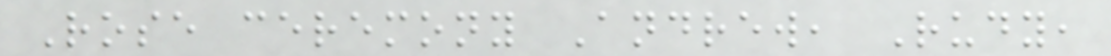Rose ceremony Andrew, Rudy,
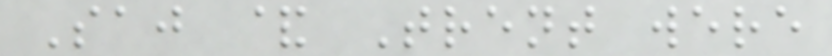Saj & Trent were
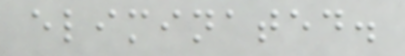eliminated.
